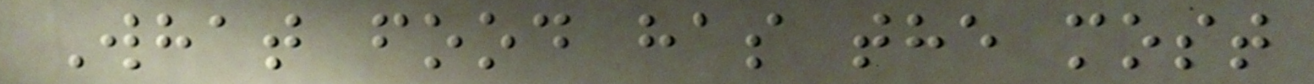What food has the most
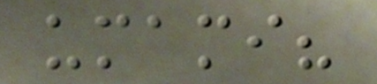umami?
